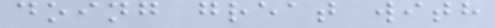doing great with
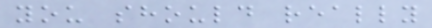you should really
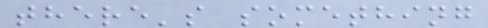there's something
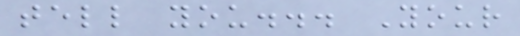tell you... Your
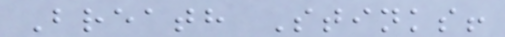Breath Stinks!
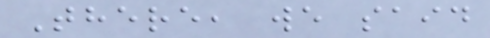There, we said
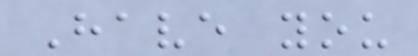Have you
